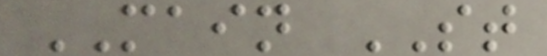MAIN ST
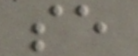se
